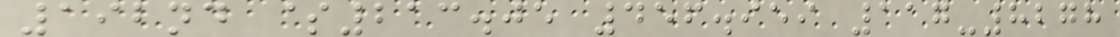192nd $213.05 456.959 117-8278
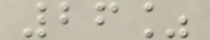26%
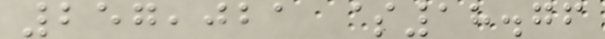257,021 $18.76
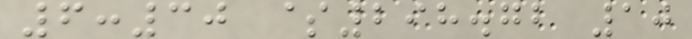6:30 $298.72 10
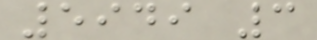5949 3
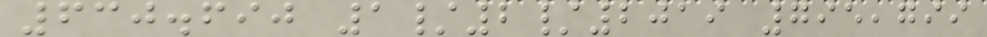630.690 1/2/2019 795,799
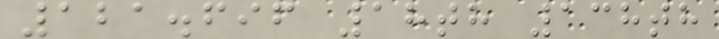121.696 18th 138th
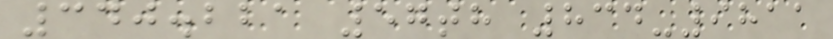340.221 57th 834-9811
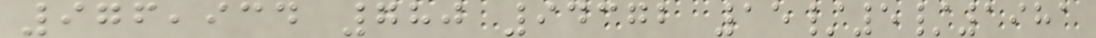976,934 780 94372 15/5/1981
